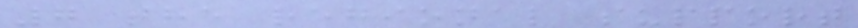7 the regional support
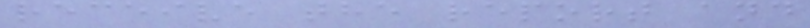receive the report and
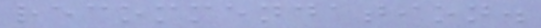recommendation.
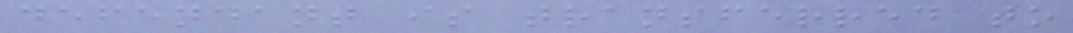defendant is transferred to
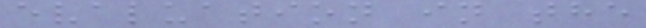evaluation in the
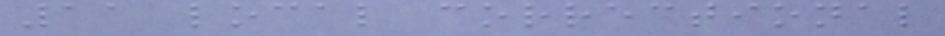11 local correctional
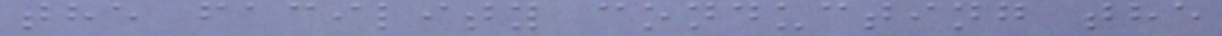the facility conducting the
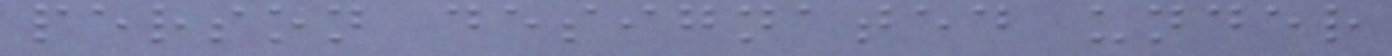person designated under
